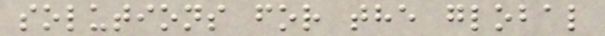solutions for the global
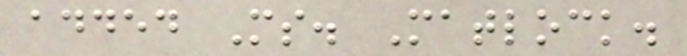added Ms. Matlock.
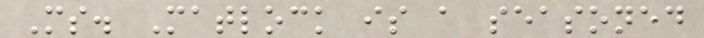Ms. Matlock is a seasoned
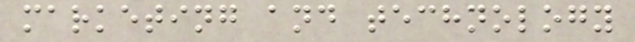marketing and technology
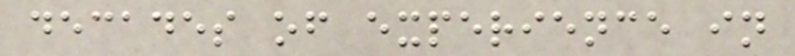decades of experience in
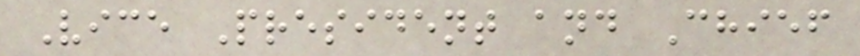Vice President and Chief
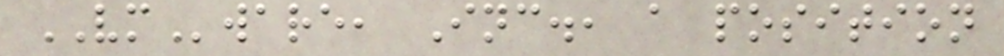VMware, Inc., a position
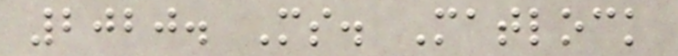2020. Ms. Matlock
